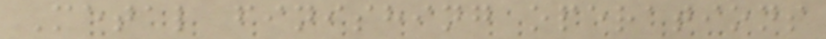Metal finishing operations
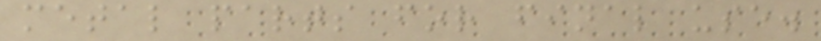metal parts for final use.
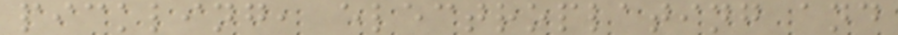pickling, electroplating and
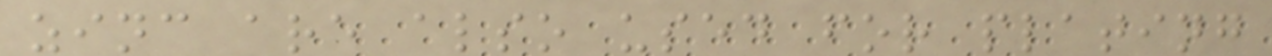zinc are also used for plating
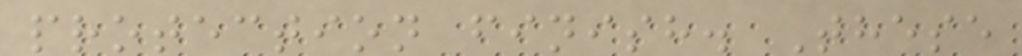protection finish. These
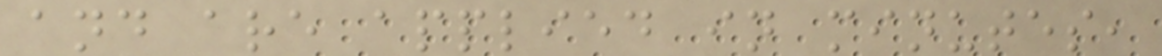and are applied in minutes,
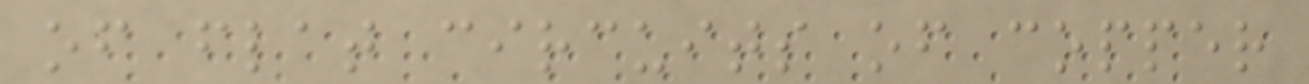of flat circuits of copper
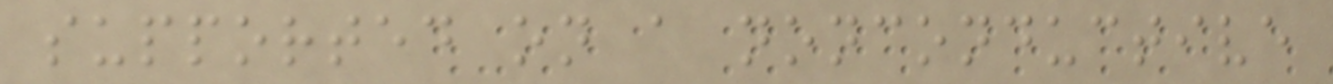supported on a nonconductive
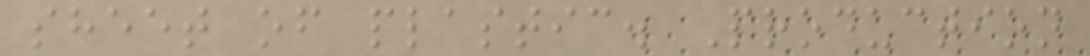sheet of plastic. Production
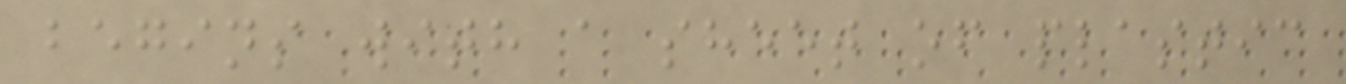begins with a sheet of plastic
